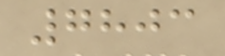7803
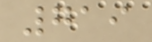719
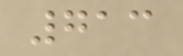713
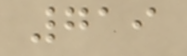719
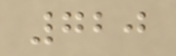720
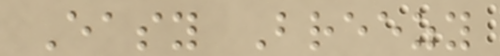Easy Breezy
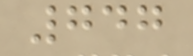747
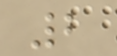2
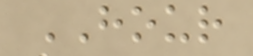HOUR
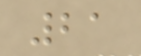21
